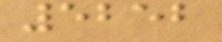5252
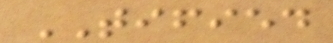TIFIED
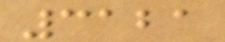3121
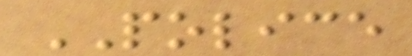POLICE
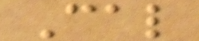Cal
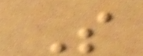S
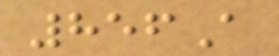856A
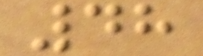48
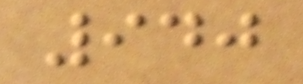940
